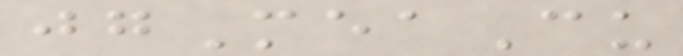jgMeaCu
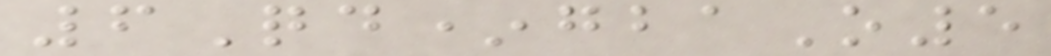6Qd*gbaO5
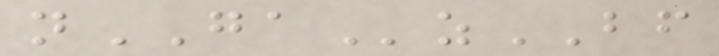nGAzBF
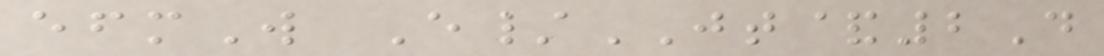efmW E/JT&2D
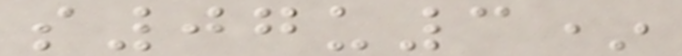s07u3*
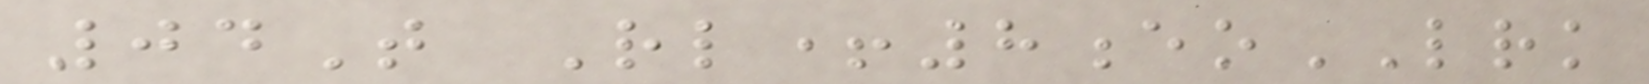04T Rl+8eoLRK
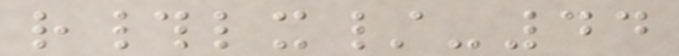r#lx/-44
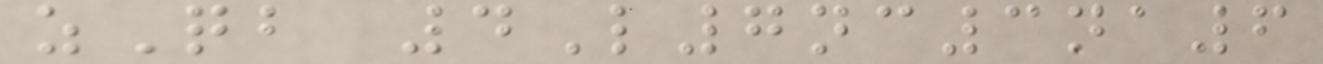zQb 4L7nc3na6
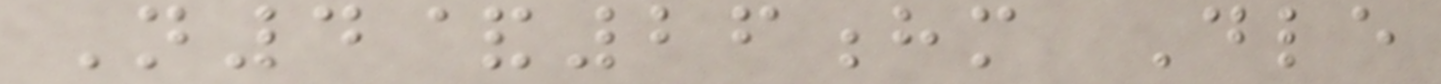N4&26hm Dle
